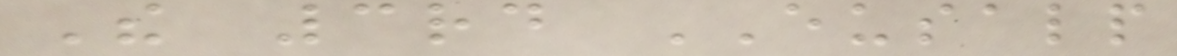The 3rd EUSALP
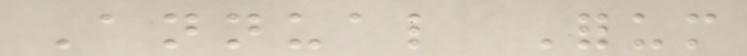Annual Forum
